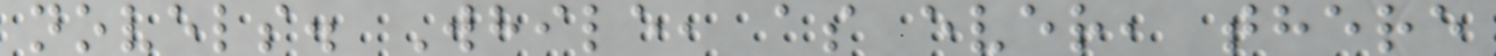novels. While, as ever, there
